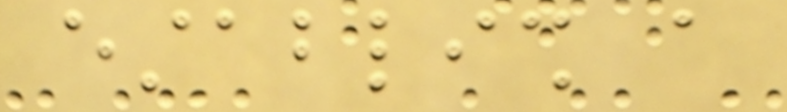establish a
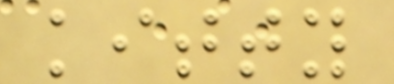kitty
